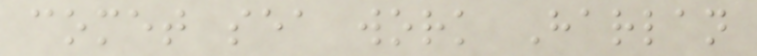comet sea work Harlan
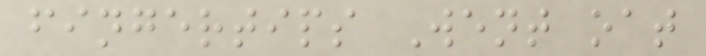fingertips Went oat
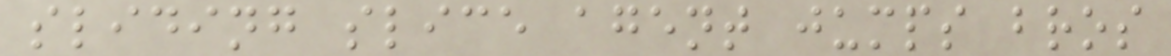sliding slice agent jumps bros
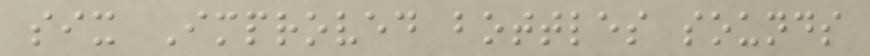six Improved bottles sounds
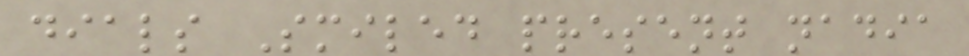dials Smiled present nadia
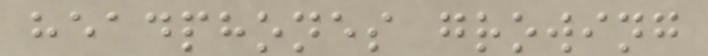headphones growing
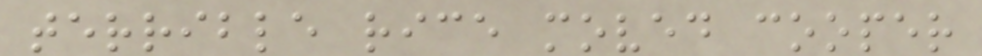terrible rice moved cooper
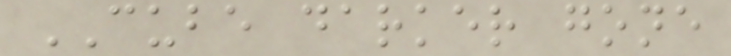CUBE darker gone
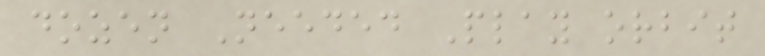dozen Needed Play orbit
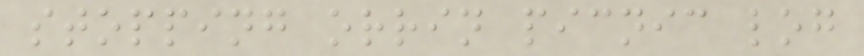stopping orrin picnic log
